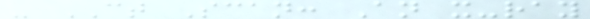- CT Scan: An x-ray
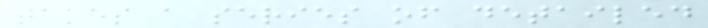takes a series of detailed
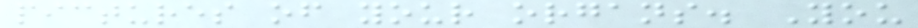pictures of your organs. You
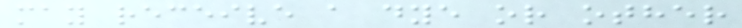may receive a dye or other
